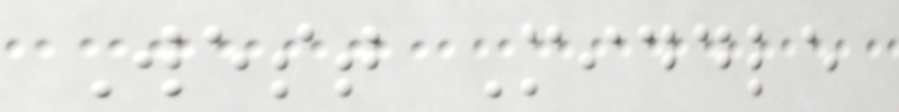West Middle
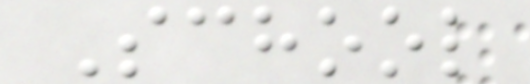School
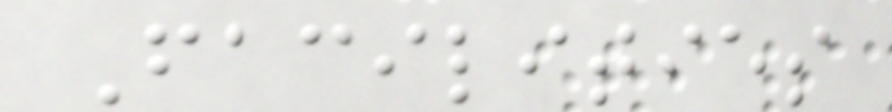Facilities
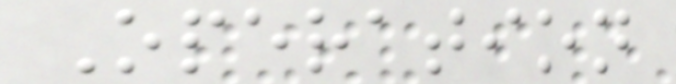Operation
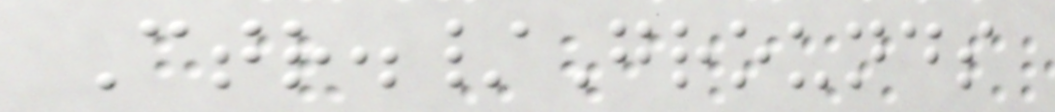Ctr./Grounds
